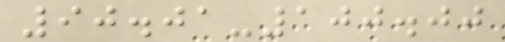90.01-100.00
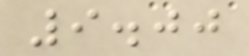9.00
